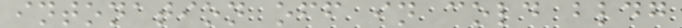intonation off in cold bldg
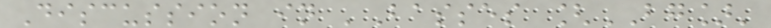Discussion in 'Basses [BG]'
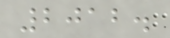2012.
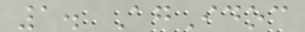1. AgIdoc
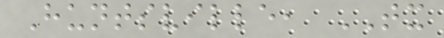Huntsville, TX
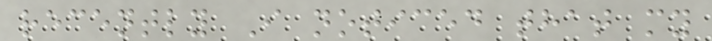recently I noticed that my
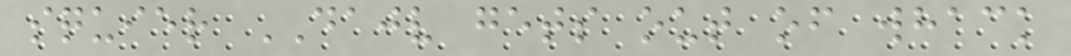squier DAJV gets out of whack
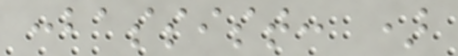:bassist: )
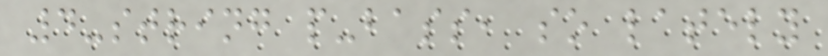4-string p-bass, so lately
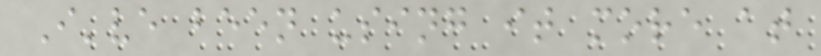I've been using it more at
